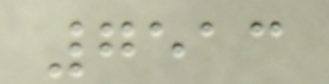7513
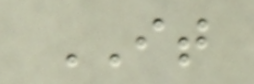IT
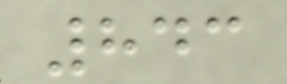843
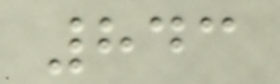843
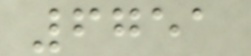6751
